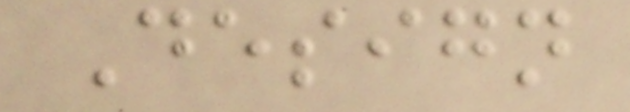Design
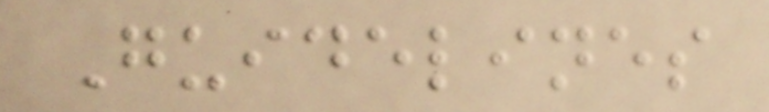Guidelines
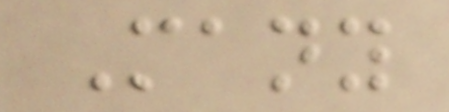Many
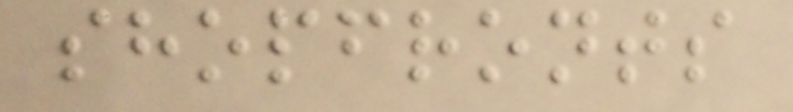shopfronts
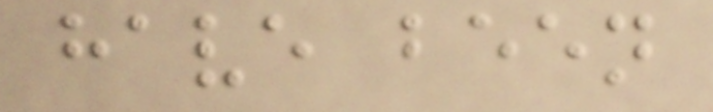have been
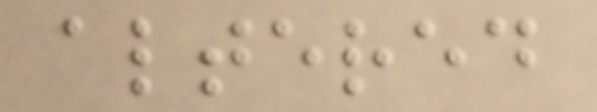altered
